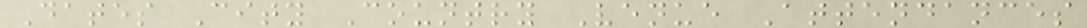Dates City Country Venue Attendances
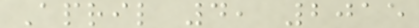April 4, 2015
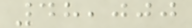48,000
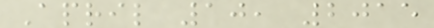April 10, 2015
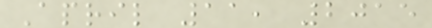April 11, 2015
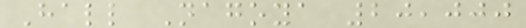Hall Nagoya 20,000
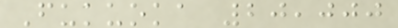Fukuoka 20,000
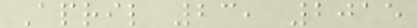April 23, 2015
